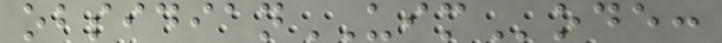obsidianUIMode:
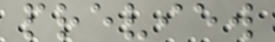preview
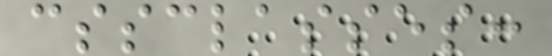cssclasses:
